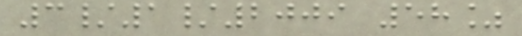3/1/2009 58%
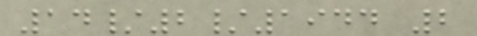14/2/1944 2
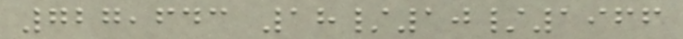727,643 18/10/1966
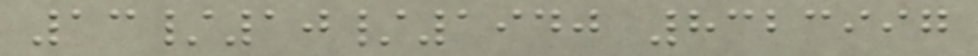13/10/1940 8323997
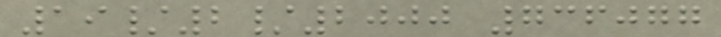19/2/2000 736077
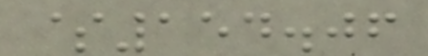$154.06
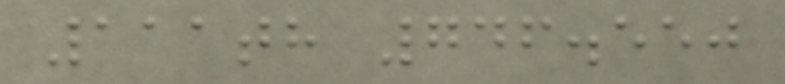111th 746.550
